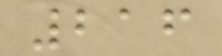216
